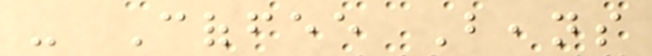- Coffee Beans
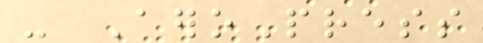- AeroPress
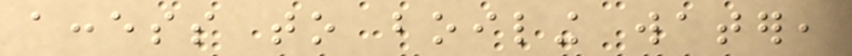access to boiling water,
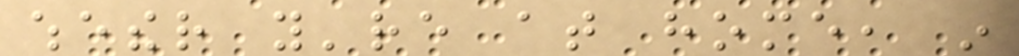whether you're at home, in
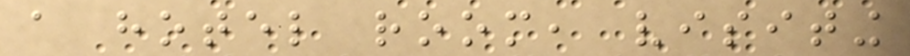a hotel room, visiting
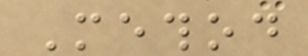Method
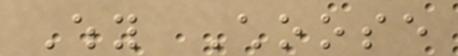Why Choose
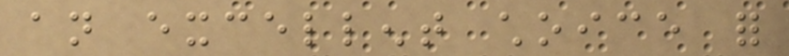an excellent choice for
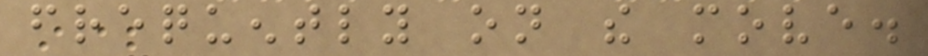frequently on the move.
